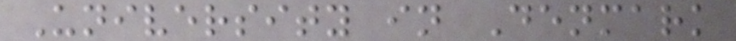University in Denmark
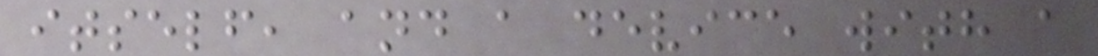itself, and a device with a
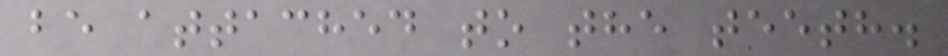be attached to the teeth.
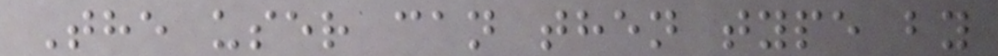The user can then type by
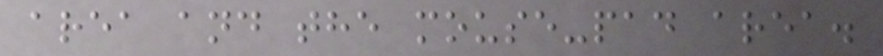area and the mouse-pad area.
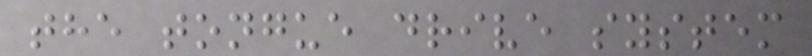the tongue drive system
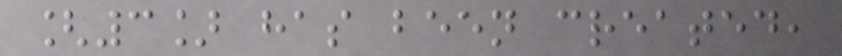[3] has been created,
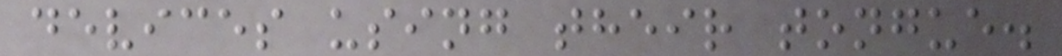devices using their tongue.
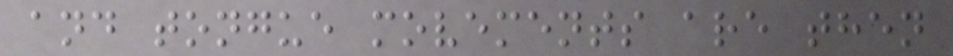and tongue movements are then
